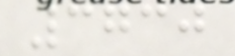3730
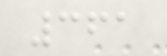361
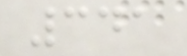341
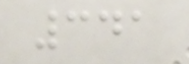341
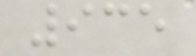935
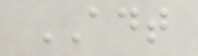ADT
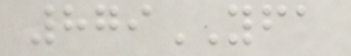879YFA
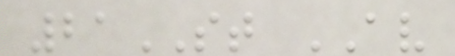21ST AV
